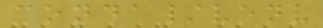conda/venv
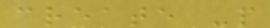create -p
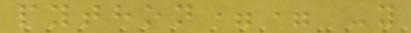python== -y
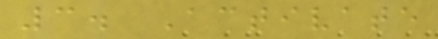3. Activate
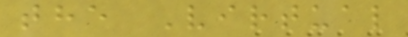the Virtual
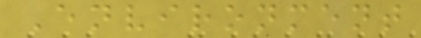Environment
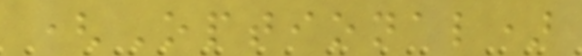(Optional)
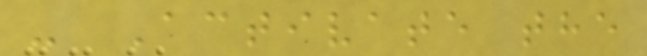- Activate the
